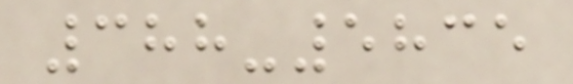388-5835
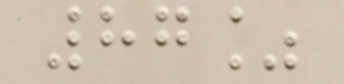87%
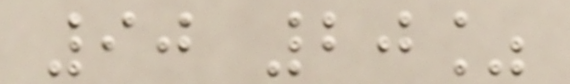90 20%
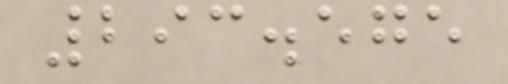293.575
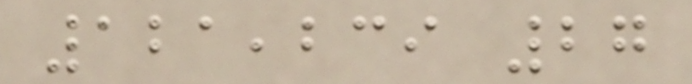121,239 27
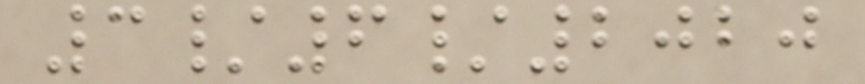3/6/2020
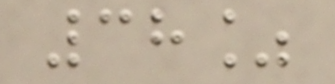38%
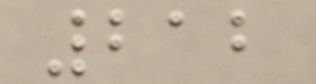212
